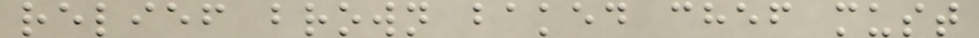relief brown baked chef must
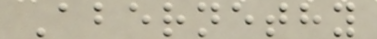Abernethy
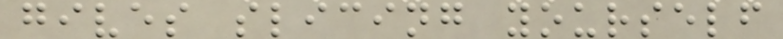gives slicing yourself
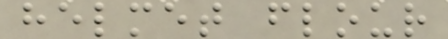helmet flour
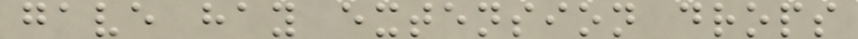gave hay extension drops
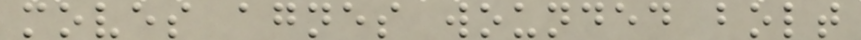moves agnes wounded bolt
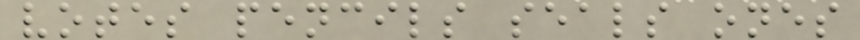votes pencils seals ones
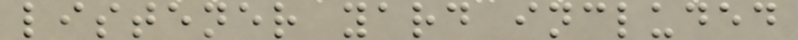listener yard included
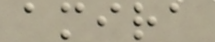amira
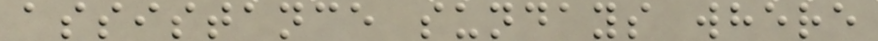assistance sundays where
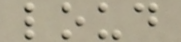loud
